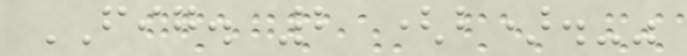FIG. 2 (b).-"
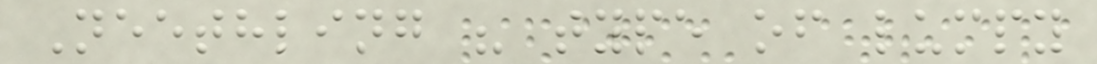Neethling " type of lumpy
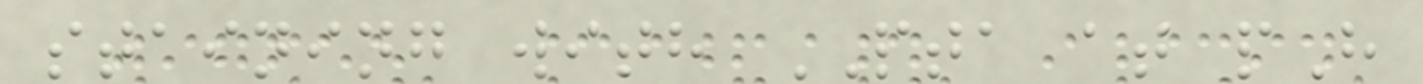staining with PTA at pH
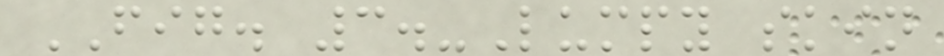FIG. 3.-Lumpy skin
